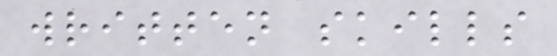written skills
